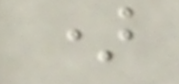)
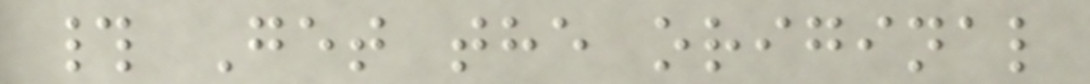# Get the original
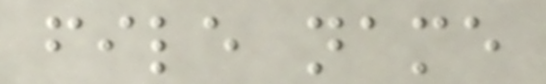file name
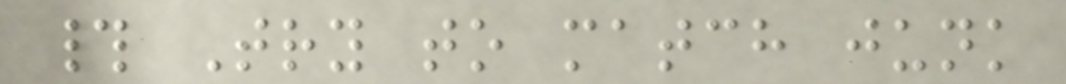# Try to match junk
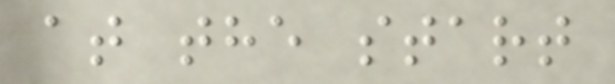at the start
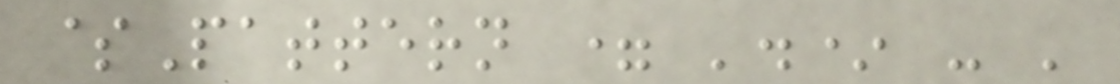$Pattern = '.* - '
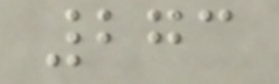273
